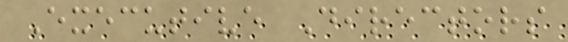Executive Directors
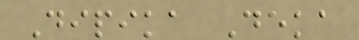Dipika Deka
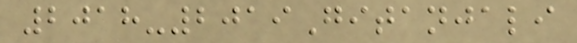2018-2019Gitanjali
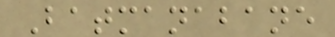Batmanabane
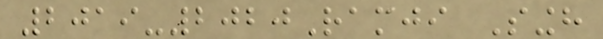2019-2020Ramji Singh
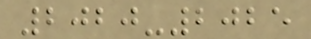2020-2025
